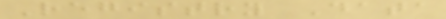Registry Data
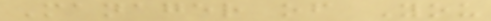Manager of You
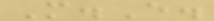M.E.
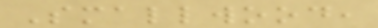Smallwood,
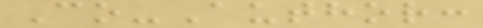Co-Author:
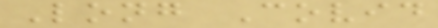Long Covid
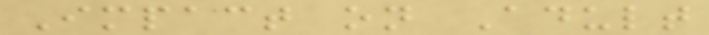Impact on Adult
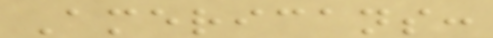Americans:
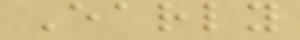Early
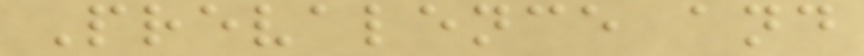Prevalence and
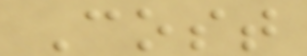Cost
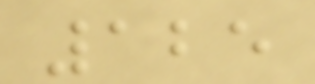125
